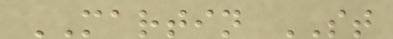MARTIN ST
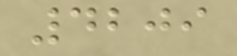4209
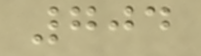704
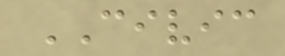CIVIC
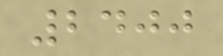2400
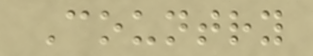Country
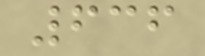636
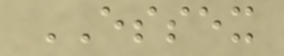ESSEX
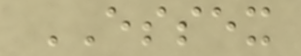ESSEX
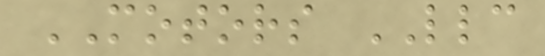MOTORS LLC
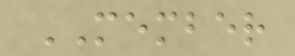MEMBER
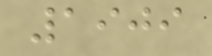1909
